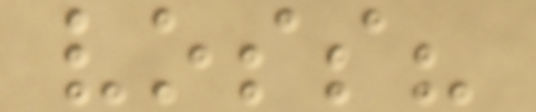voss?
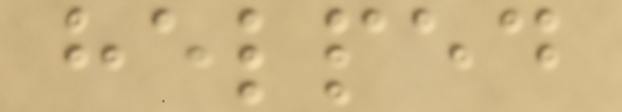helped
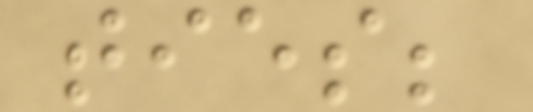ties;
